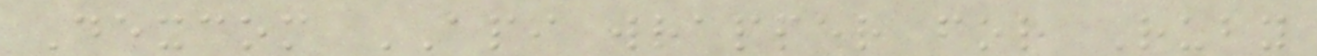Dexcom API wrapper for Ruby
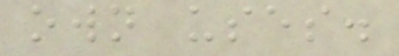own uses.
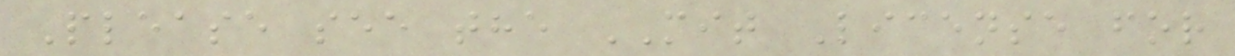Please see the MIT License for
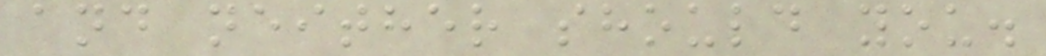and neither should you.
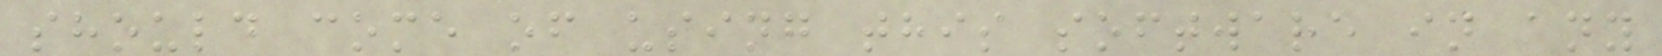should come of using this software in any
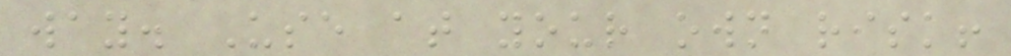way. Use at your own risk!
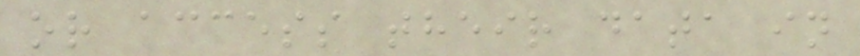or access their data in
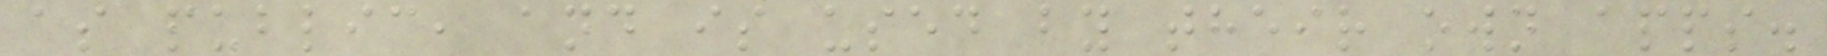as public, and is used by their own apps.
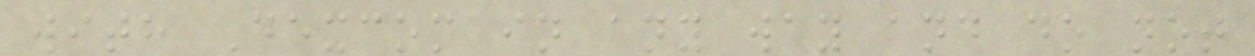with Dexcom in any way and do not
